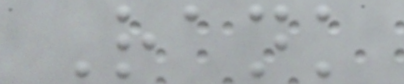Rank
